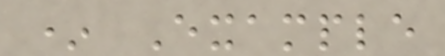* Example
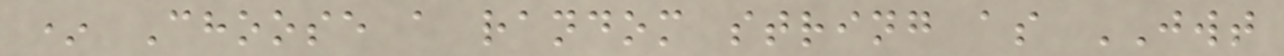* Choose a random string as JWT
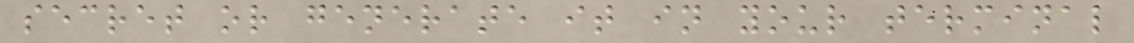secret or generate it in your terminal
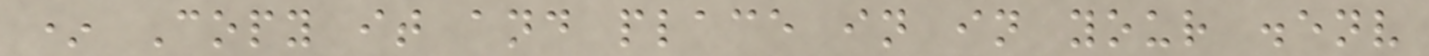* Copy it and place in in your .env
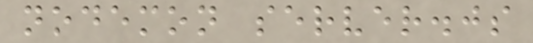nodemon server.js
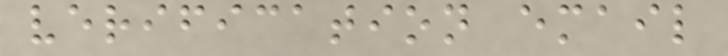verification email
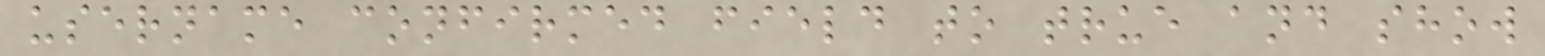username confirmed field to true and show
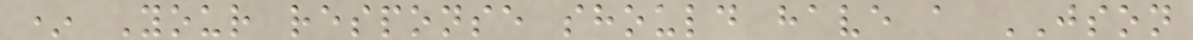* Your response should have a JSON
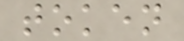token
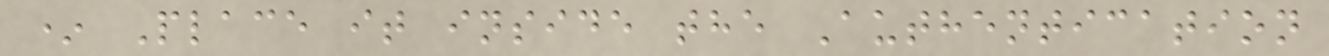* Place it inside the Authentication
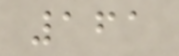161
